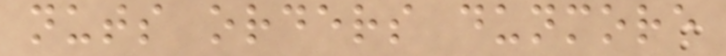nuts orders dunmore
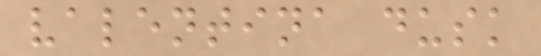valentina dusk
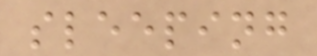sleeping
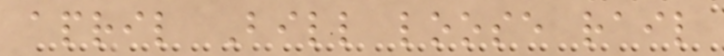april Bill loose rail
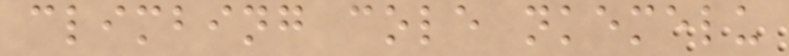climbing cole nkemelu
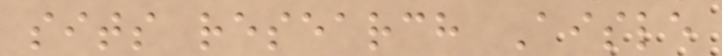sits research Aisle
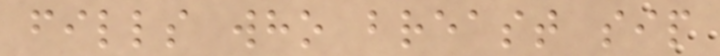fills who breast sip
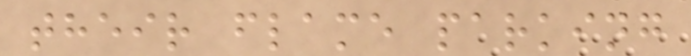their flame parking
